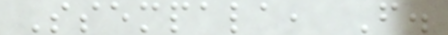Ssempala, F.
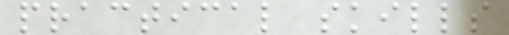practical skills
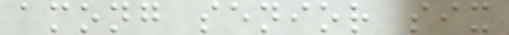among senior six
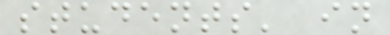students' in
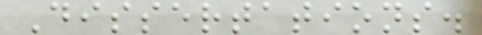Dissertations.
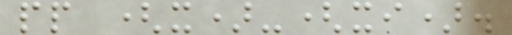pp (x)-(xi).
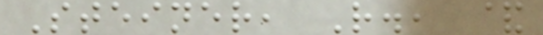Steiner, R., &
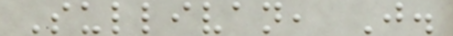Sullivan, J.
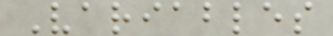Variables
